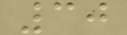30
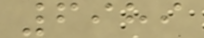6989
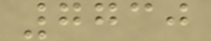7730
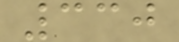330
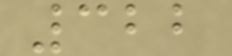322
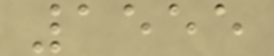1555
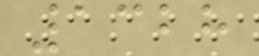1328
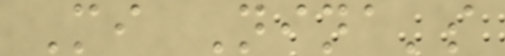Mi Nina's
